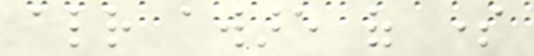already aware of some
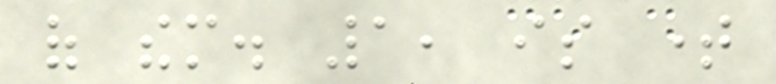of them. 1, is time
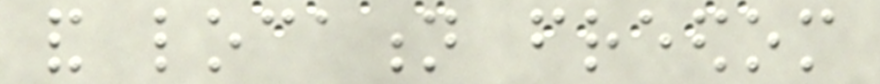and location freedom
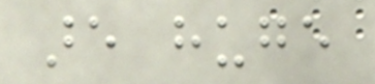are huge
